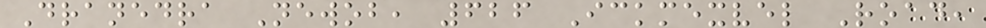Dranedra Newob, 626 Ickmexvel Road,
